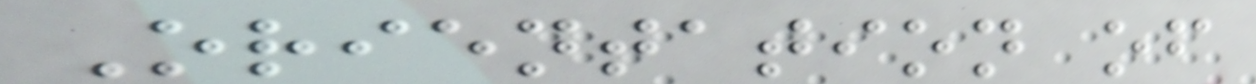Orientation of
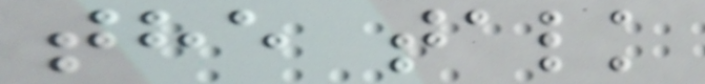the talk
